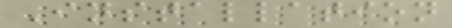Installation
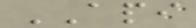API
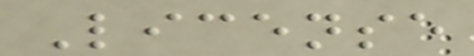License
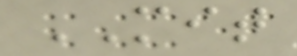MIT
